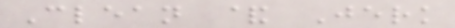Clean & Jerk
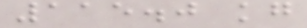115.0 kg
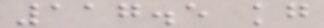117.5 kg
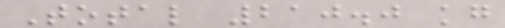Total 210.0 kg
